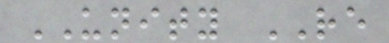UNITY RE
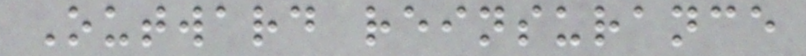Outward reinsurance
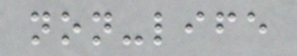non-life
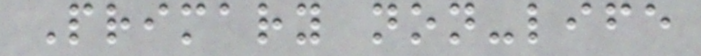Primary non-life
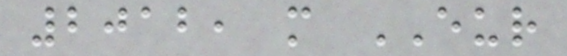2012, m EUR
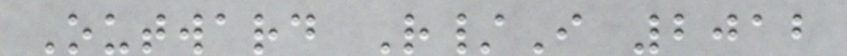Outward R/I 2012
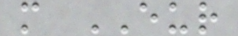m EUR
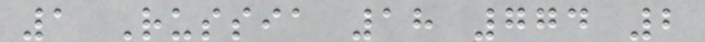1 Russia 18 774 2
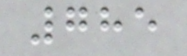785
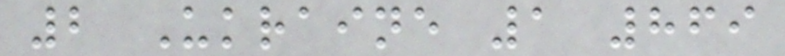2 Ukraine 1 869
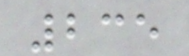235
